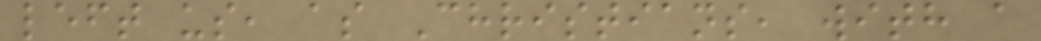left us, as Christians, with a
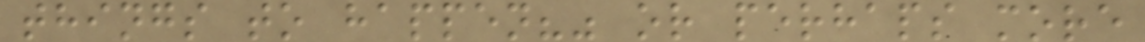things to happen?" or perhaps more
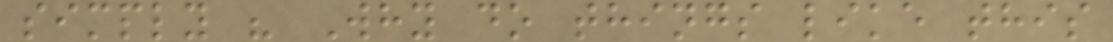simply " Why do things like this
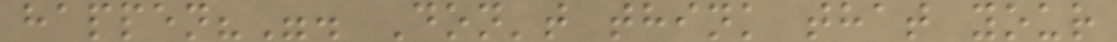happen?". Don't think that your
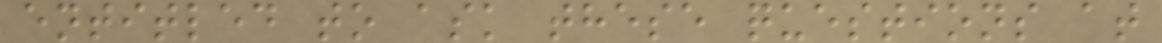entitled to ask these questions at
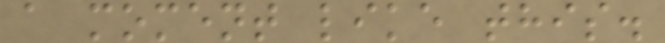a moment like this.
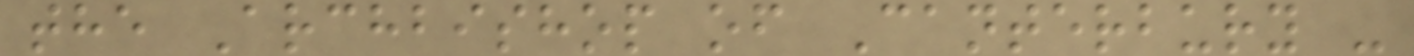the Archbishop of Canterbury -
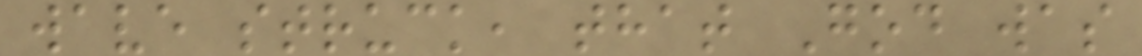wave struck, that God was
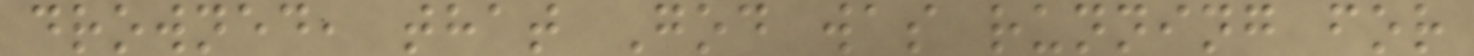drowned, that God was running for
